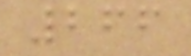266
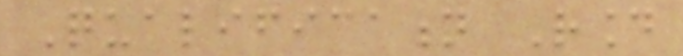Qualification Round
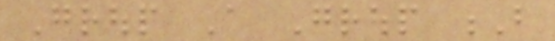Group A Group B
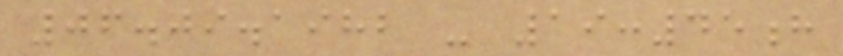06.09.1982 - 19:45h
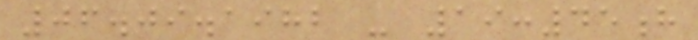06.09.1982 - 19:45h
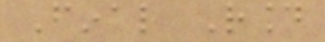Final Round
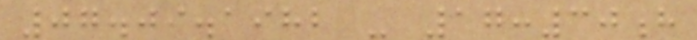07.09.1982 - 17:30h
